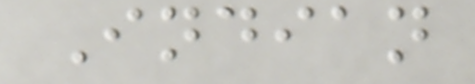Indian
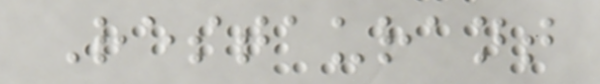Restaurant
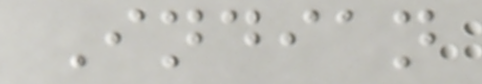Indian
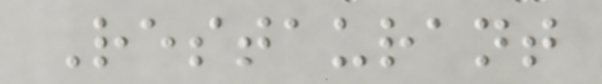Restaurant
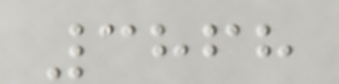3868
